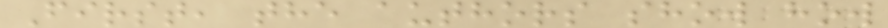First, the authors show how
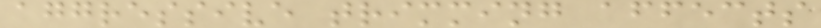aggressive trimming affects
